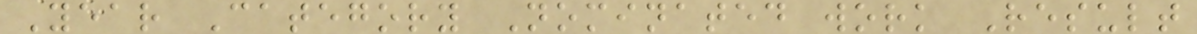Year Category Nominated work Result
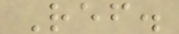Ref.
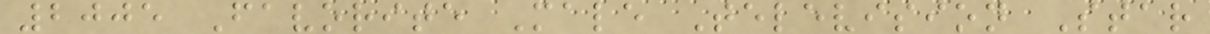2005 Favorite Male Television Star
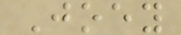Joey
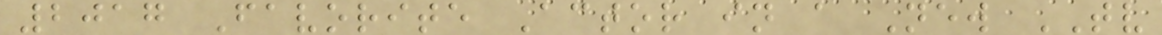2017 Favorite Actor in a New TV
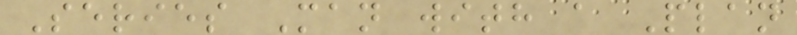Series Man with a Plan
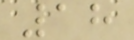18
